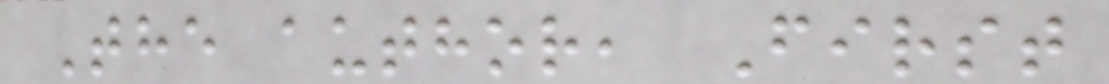The author, First
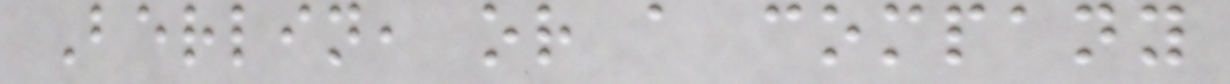Berlin, or a company
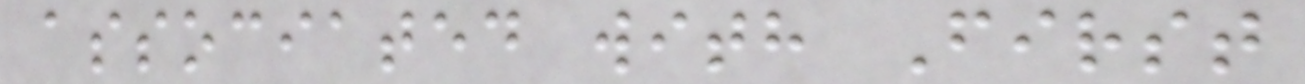associated with First
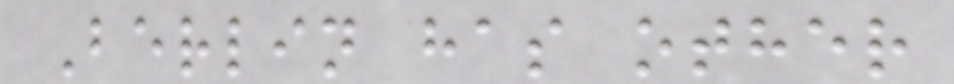Berlin has other
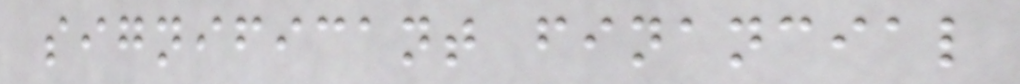significant financial
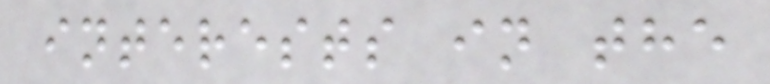interests in the
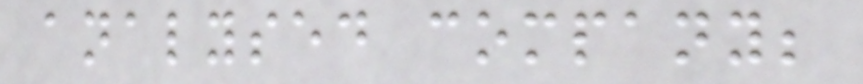analysed company;
